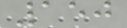150
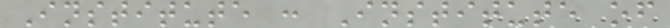Institute : Institute of
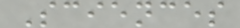Sciences
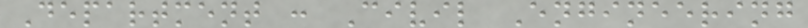Department : Civil Engineering
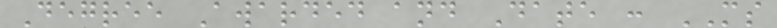Degree Awarded and Date : MS
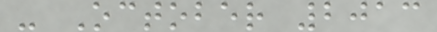- October 2013
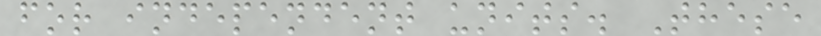for independent units. These
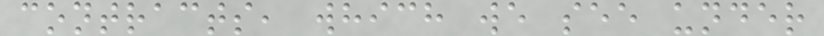contracts, which we see under
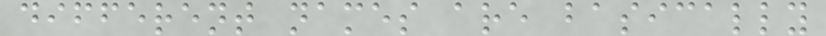different names are basically
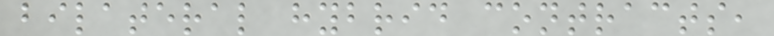bilateral hybrid contracts,
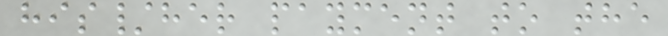his/her payment to the
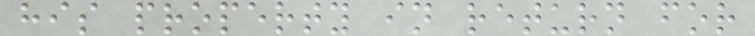his property in return for
